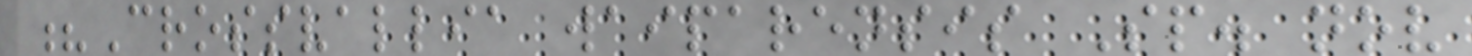?Crossvallia waiparensis Sp. nov
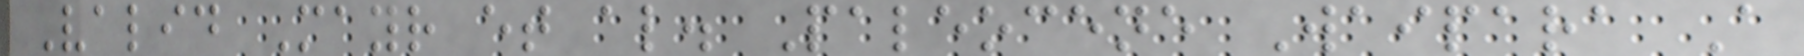Valid Mayr et al. Paleocene Waipara A
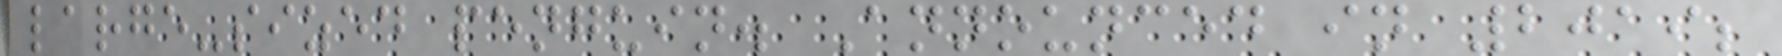large-sized penguin. Announced in 2019;
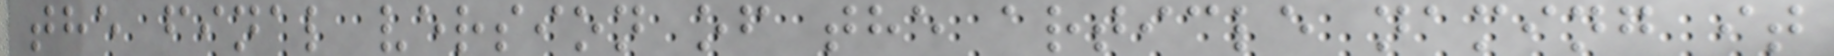the final version of the article naming it
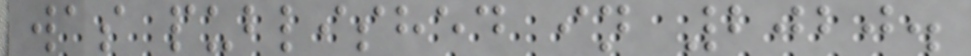was published in 2020.
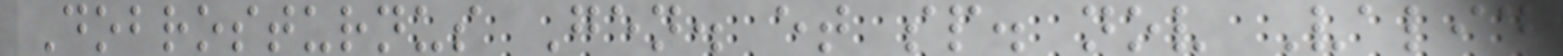Dobrosturnus Gen. et sp. nov Valid
